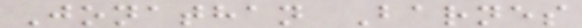Jonathan Barnes
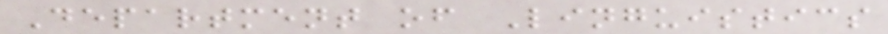Department of Linguistics
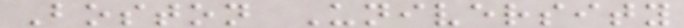Boston University
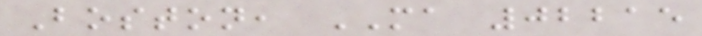Boston, MA 02215
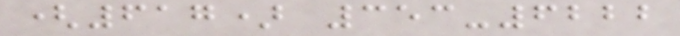(617) 353-6222
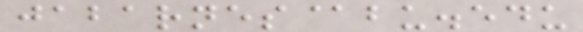jabarnes@bu.edu
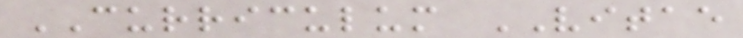CURRICULUM VITAE
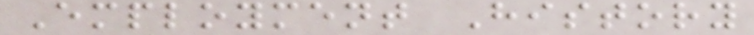Employment History
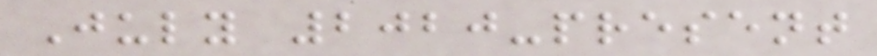July 2020-present
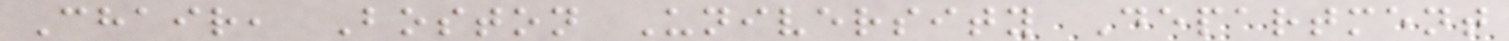Chair, Boston University Department
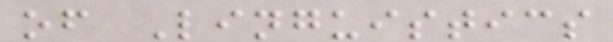of Linguistics
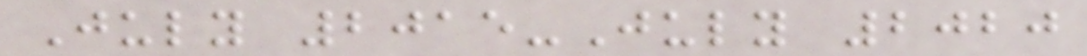July 2015-July 2020
